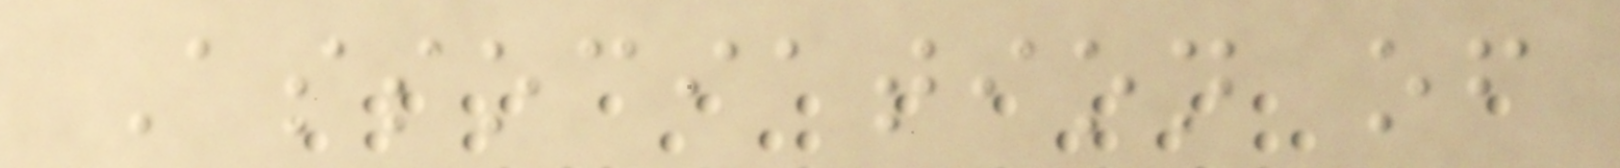Association of
